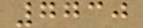7730
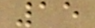15
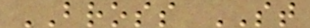BROSS ST
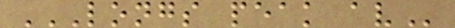LONGS PEAK AV
